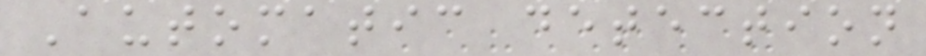Automatic detection
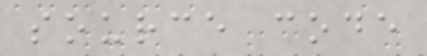source code
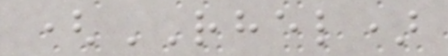(RHEL)
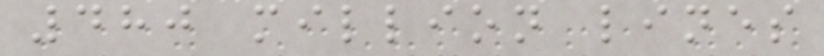480 million lines
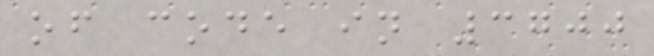of code in 3700
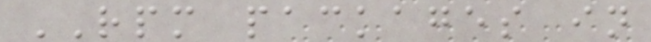RPM packages in
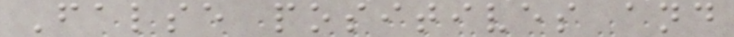False positives and
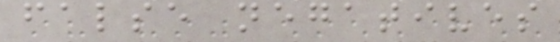false negatives
